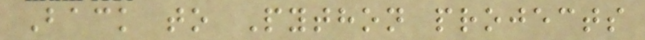Back to Python projects
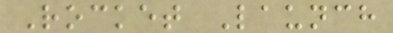Rocket Launch
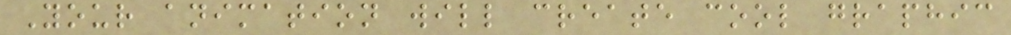Your animation will create cool graphic
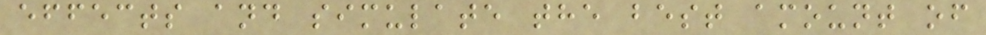effects and simulate the best amount of
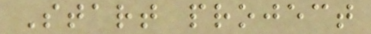Start project
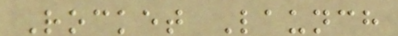Rocket Launch
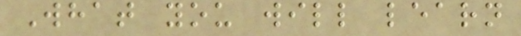What you will learn
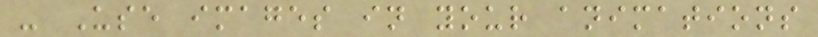- Use images in your animations
